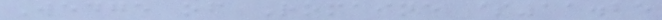Wedge of Romaine $11.25
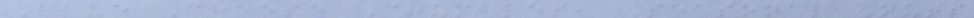Blue Cheese Crumbles, Seasonal Nuts
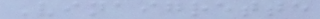Vinaigrette
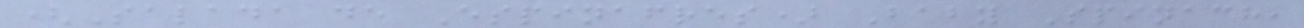(Salada de Espinafres) Baby Spinach,
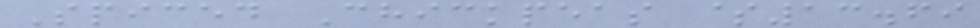Spiced Chickpeas $13.69
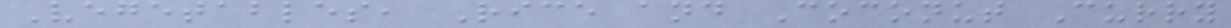Vegetables, Rice and Coconut Curry
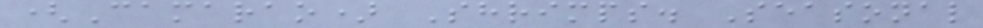(Camarao) Shrimps. Seasonal
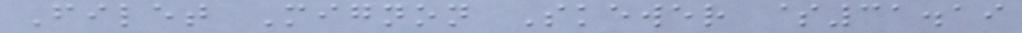Filet Mignon Skewer $31.19
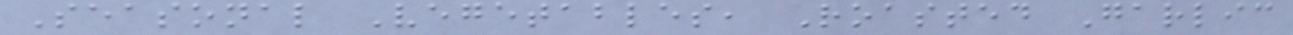Seasonal Vegetables, Roasted Garlic
